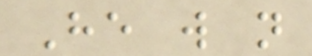He will not
